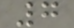7
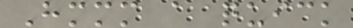Hmmm a quick
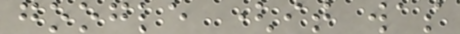google (it was
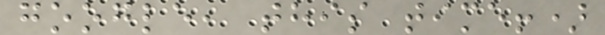google, this time!)
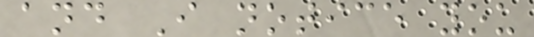and I notice you
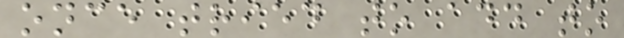once tried to add to
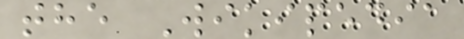the Wikipedia
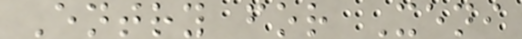Entry for Xeni
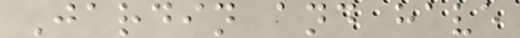Jardin and have
